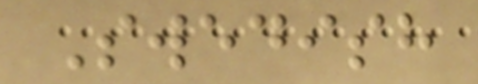Swedish
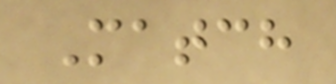Match
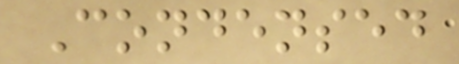Condensed
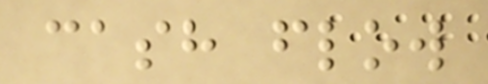cash flow
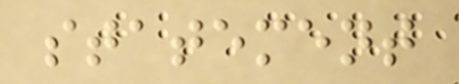statement
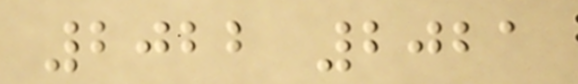2022 2021
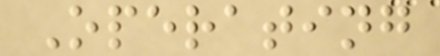Operating
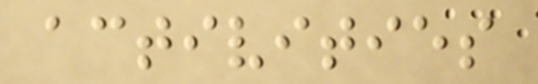activities
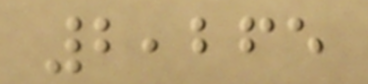2,265
